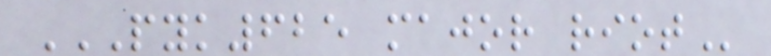PYK625 MAJOR RIOT
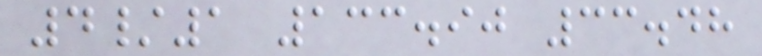4/1 133.90 33.48
